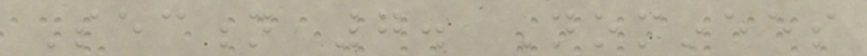Section 7. Nominees
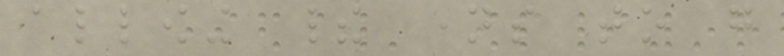allowing their names to go
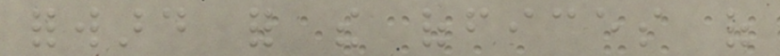forward for the offices of
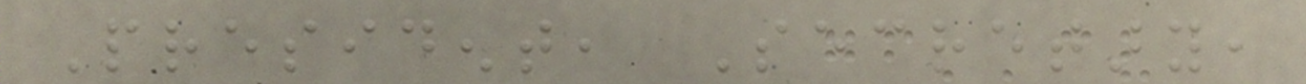President, Secretary,
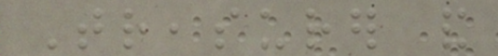Treasurer and
